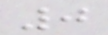0
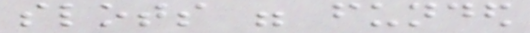slots were funded
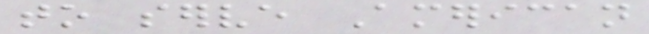to serve American
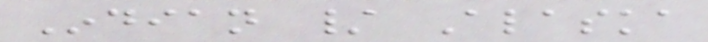Indian / Alaska
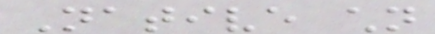Native children
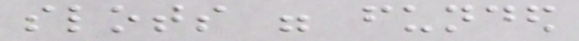slots were funded
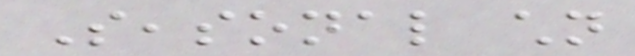Seasonal children
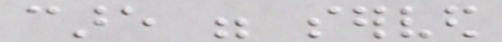care were served
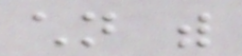children with
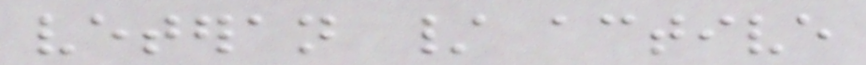veteran / active
